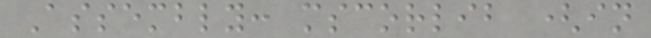Assembly: mscorlib (in
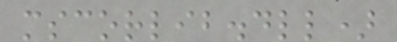mscorlib.dll)
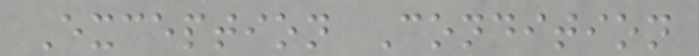Exception Condition
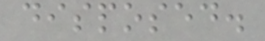disposed.
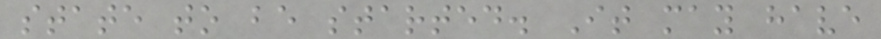state to be started. It may have
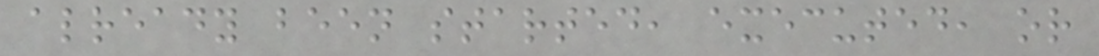already been started, executed, or
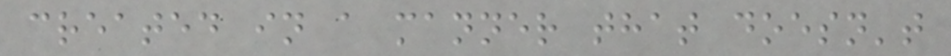created in a manner that doesn't
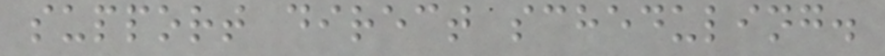support direct scheduling.
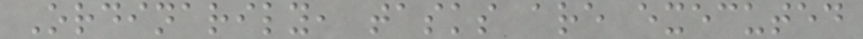Ordinarily, tasks are executed
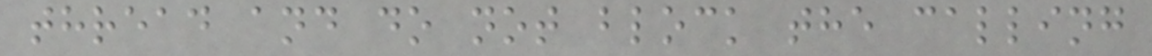thread and do not block the calling
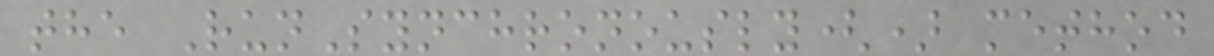the RunSynchronously() method
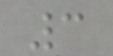3
